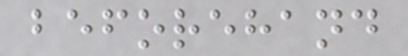beforehand
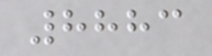8883
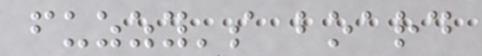fuzzy's board
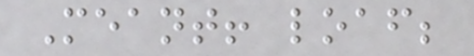Meant! loaf;
